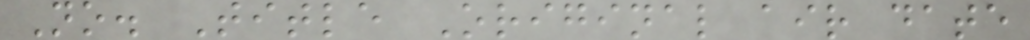No. Title Original air date
